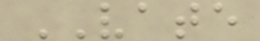VATE
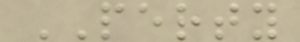PERTY
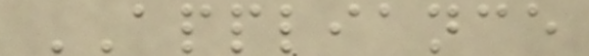APPLIANCE
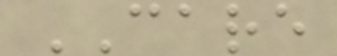CARE
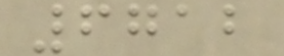6712
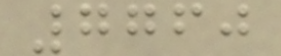7760
